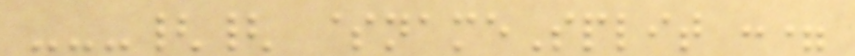---{{ $nameSplit :=
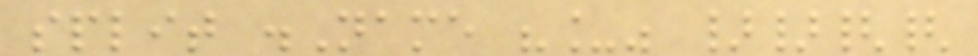split .Name "_" }}{{
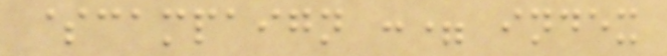$campaign := index
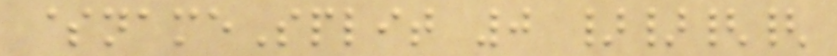$nameSplit 0 }}{{
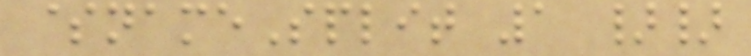$nameSplit 1 }}
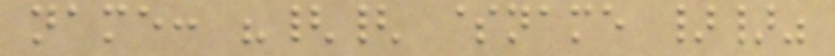name: "{{ $name }}"
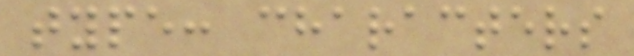type: characters
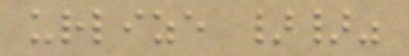urlize }}"
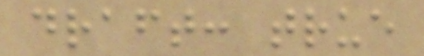draft: true
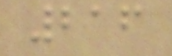216
